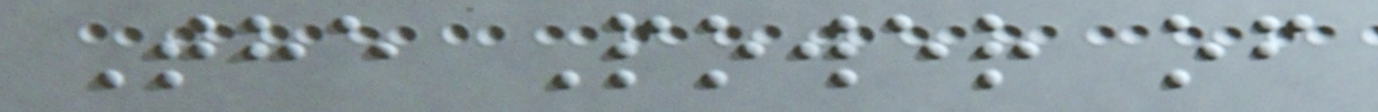The Power of
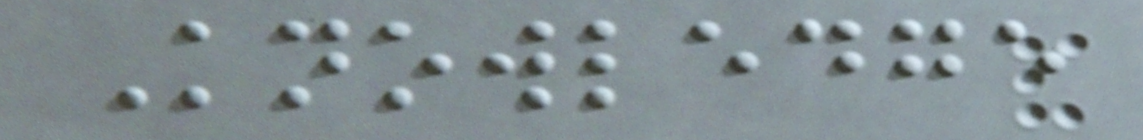Knowledge
